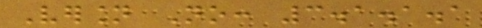Version No: 3.1.1.1
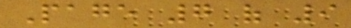Page 7 of 9
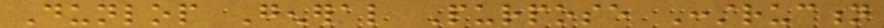Dunlop General Purpose Construction
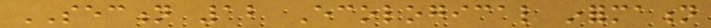SECTION 12 Ecological information
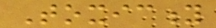Toxicity
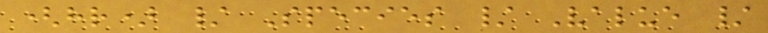(hr) / Species / Value /
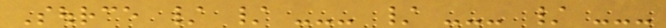Source / / --- / --- / ---
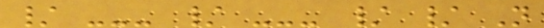/ --- / --- / / Not
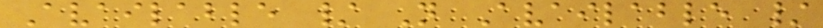Available / Not Available /
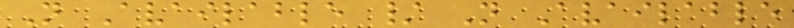Not Available / Not Available
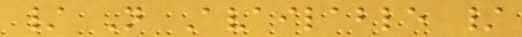/ Not Available /
